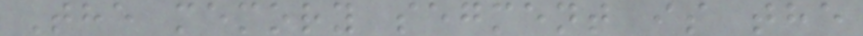The memory segment is the
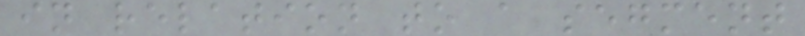in relation to a segment
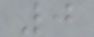0
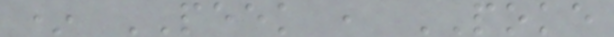* PEEK , POKE
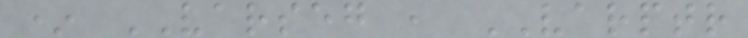* VARSEG , VARPTR
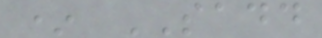* SADD
